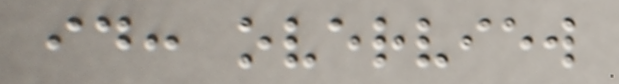id: overview
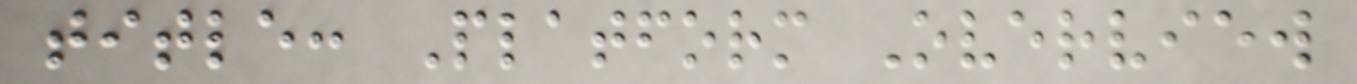title: Platform Overview
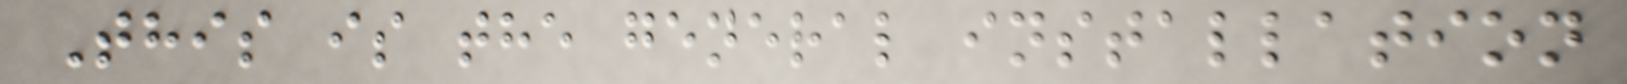This is the general installation
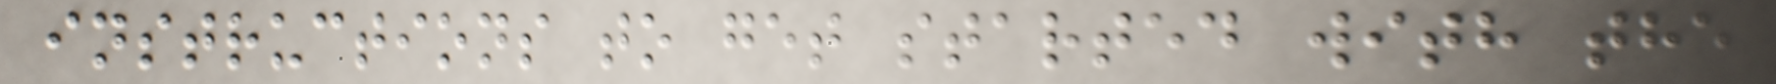instructions to get started with the
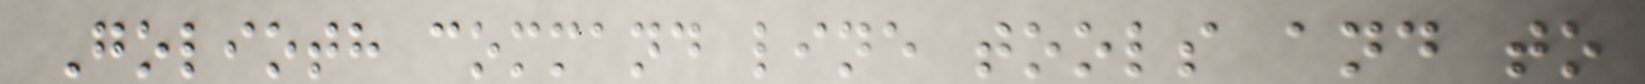Golioth command line tools and to
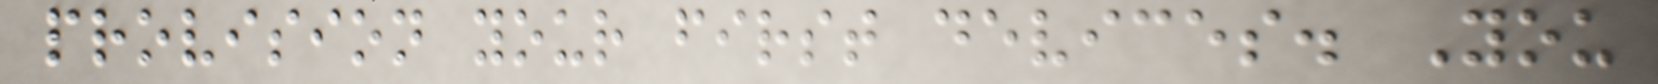provision your first devices. You
